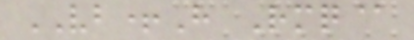VB+H Rmq@
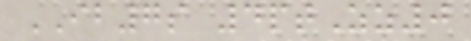IB7s 4ptZz0
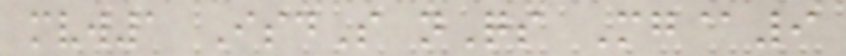mvw1 IsdS nQs Mg@9
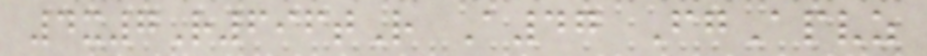4x7R696tR A47 FgApvz
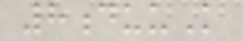8duuK
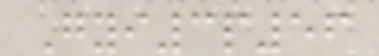Gyi3p56
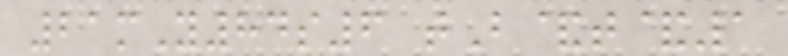21mY84s6 tB&t&1
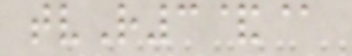tvR3&@
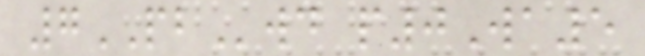7PBwd p0Wa5
